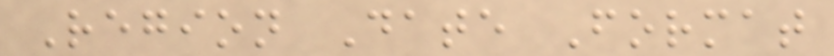Region Date Format
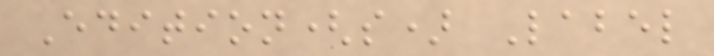Edition(s) Label
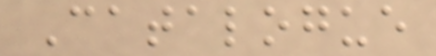Catalogue
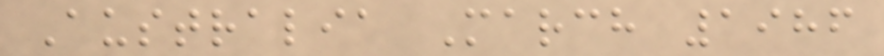Australia March 1986
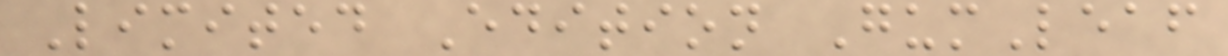Limited Edition GumLeaf
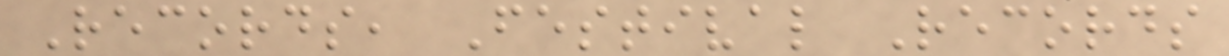Records, Festival Records
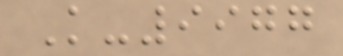K-9977
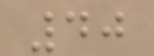40
